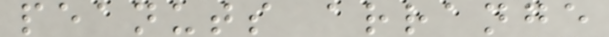peanuts arrange
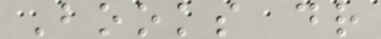Books dr
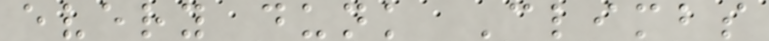every dunk Climbs
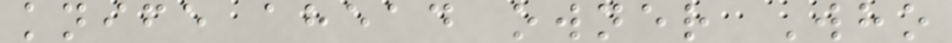knife ahead owner Who
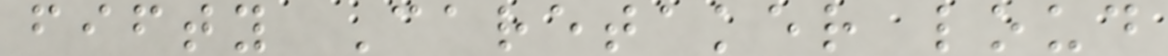fifty Caretaker loud
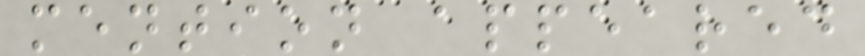mention appeared
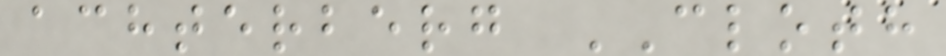achterberg CLOTH
